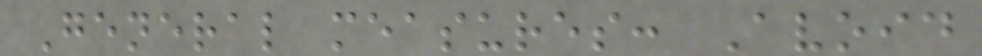General measures: Avoid
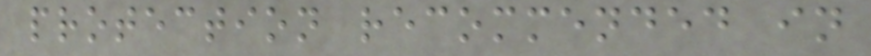protection recommended in
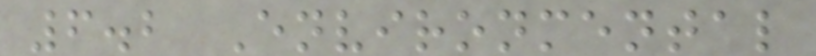6.2 Environmental
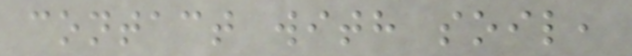contact with soil,
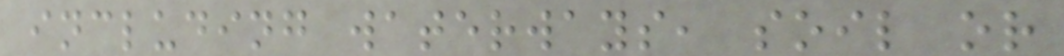including waterways, soil or
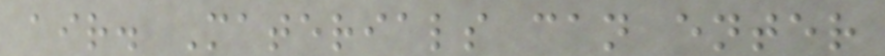air. Materials can enter
